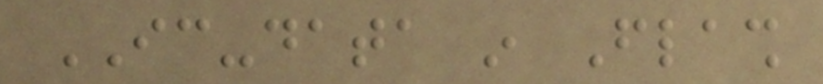IC-data in Flash
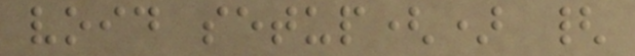void setup() {
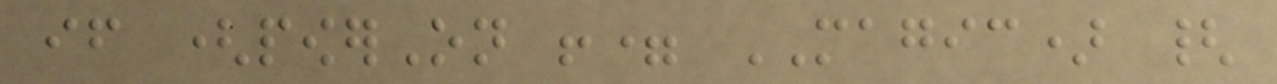if (powerOn != MAGIC) {
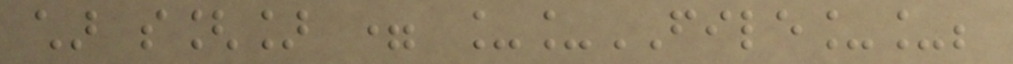char s[] = __FILE__;
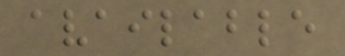available
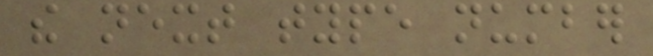the next type number
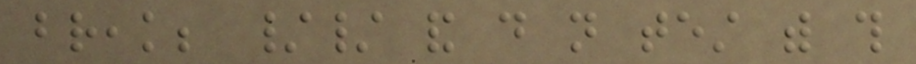break; // and do not test with this
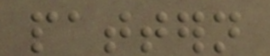pattern
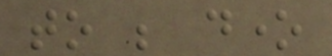to be done
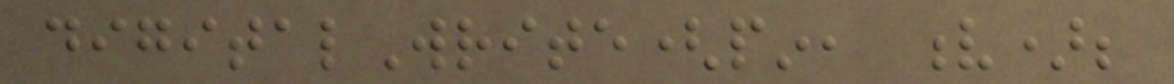digitalWrite(pin, v);
